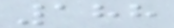188
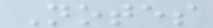Notes
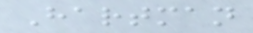Hartman
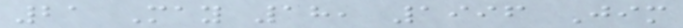21 May 18, 1996 Jim
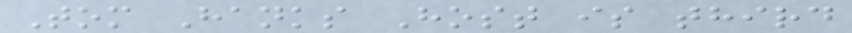Tom Hanks Host is third
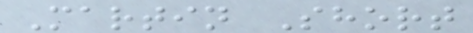Martin Short
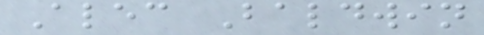Alec Baldwin
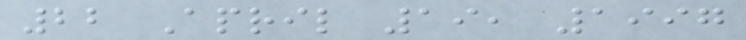22 April 19, 1997
